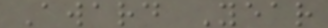Award Year
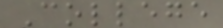College
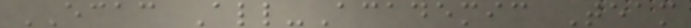ECAC All-Academic Team
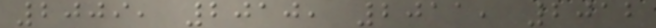2009, 2010, 2011, 2012
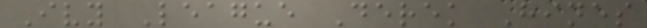Ivy League Derek Hines
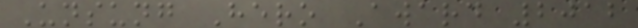Unsung Hero Award 2012
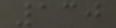130
